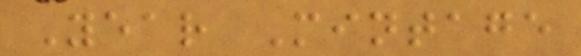Year Mintage
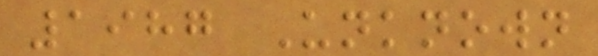1987 Unknown
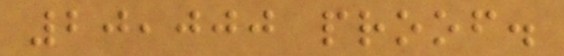20,000 proof.
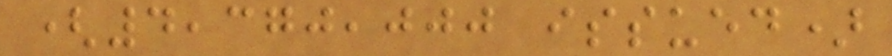(4,370,000 issued)
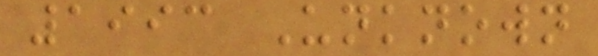1993 Unknown
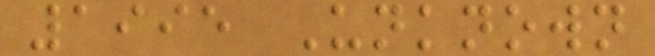1995 Unknown
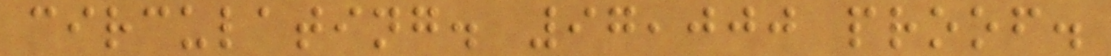circulating. 97,000 proof.
